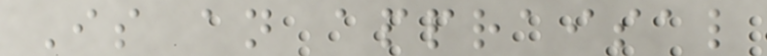Is an appraisal
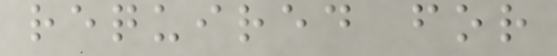required for
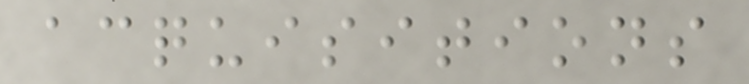acquisitions
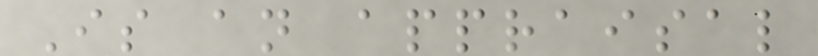Is an appraisal
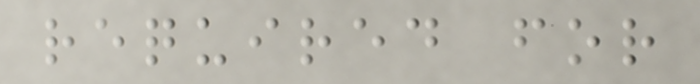required for
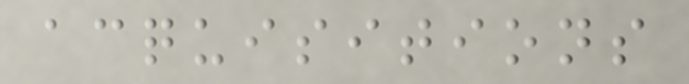acquisitions
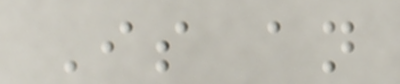Is an
